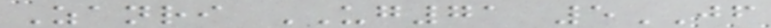Zanri UG71 5JF
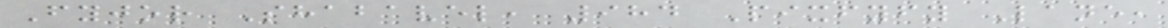Fyjor Shabavel, 984 Pixfyfy Lane,
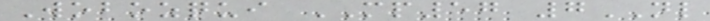Wobozqui MP57 7NL
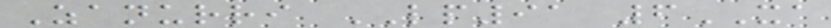Zanurri LP91 6XA
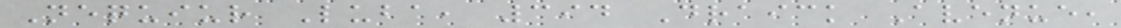Nequiur Luba, 394 Draick Avenue,
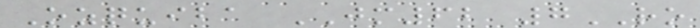Ozquiba JM62 7RO
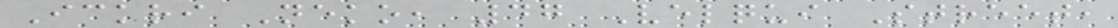Ickri Neko, 47 Velqui Street,
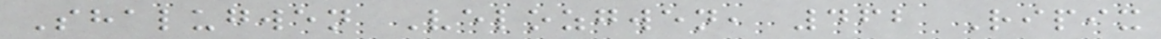Shalugwen Velozgwen, 462 Ripix
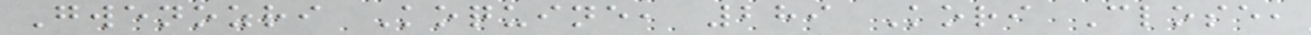Gwenozri Koquine, 289 Kori Close,
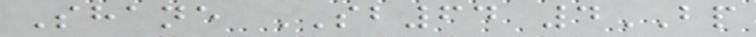Shane SB64 4BP
